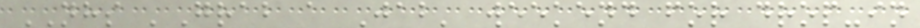NHS 'Grab a Jab' weekend for drop-in
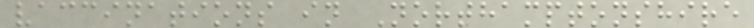vaccinations in Northamptonshire
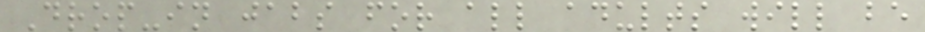Drop-in jabs for all adults will be
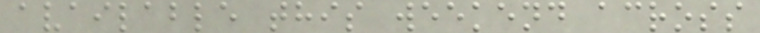available this weekend across
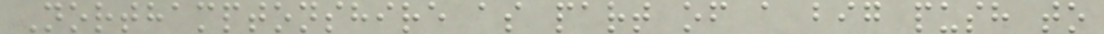Northamptonshire as part of a big push to
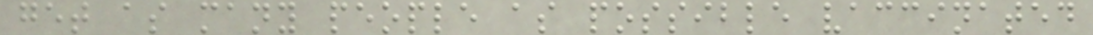get as many people as possible vaccinated
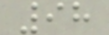98
